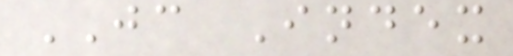JC Index
